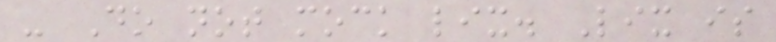- Do not mock lix. Lix is
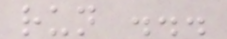run ...
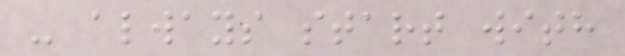- always start with
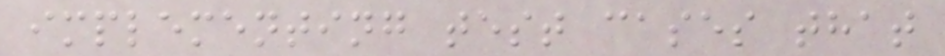implementing test cases that
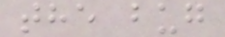the bug
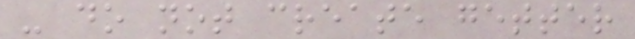- do not create getter
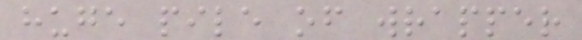huge pile of wrapper
